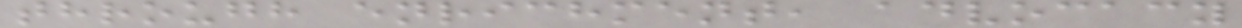through enrichment, advocacy
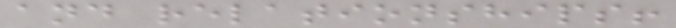and relationships!
